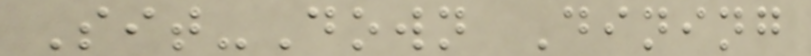Sit-Down Dining
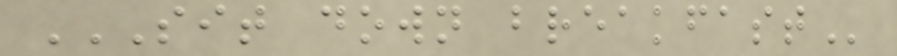SIT DOWN BREAKFAST
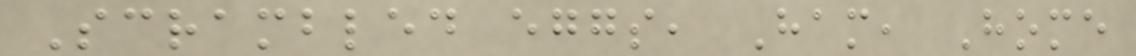Scrambled eggs, Ham, Home
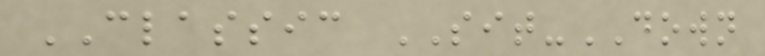CLASSIC SIT-DOWN
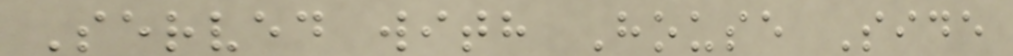Served with House Side
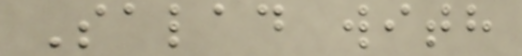Salad with
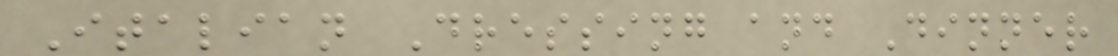Italian Dressing and Dinner
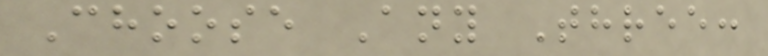Choose Any Three:
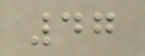47
